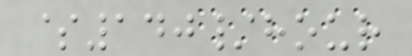$140/hour
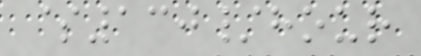$130/hour
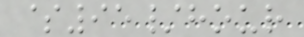$95/hour
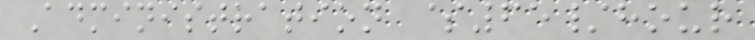Administration $65/hour
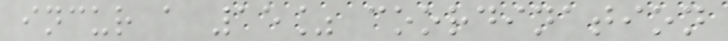incur a 15% coordination
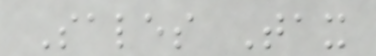Sales Tax
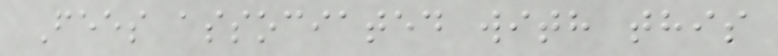Fees associated with this
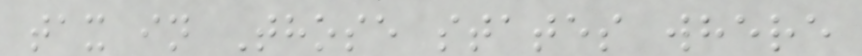tax in Those states where
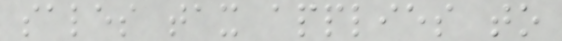sales tax applies to
